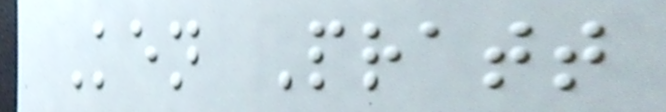Ken Pratt
